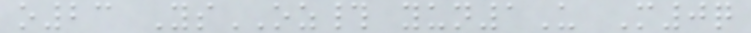o23 YsOZ# yun1U M0q
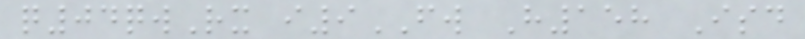q04qwRx i9FW H158 Isd
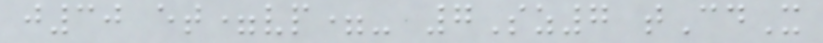j30 et=vp=- 7Sz7 tCdX
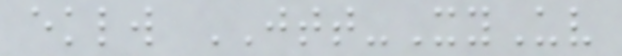eklw JTT-XyUv
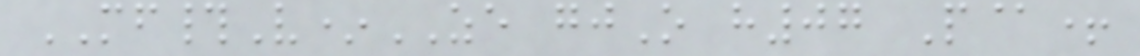MF#V*ZE gjO h07 P@+
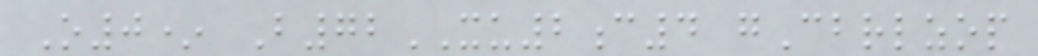O0* B72XU2c4 gCbrlzop
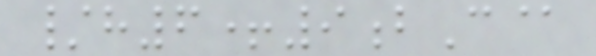/h6+9bC@
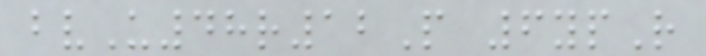bvU48r12P 6ypR
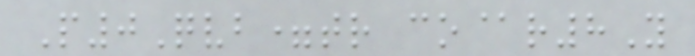P0Qvb=tr co@r8Y
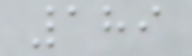189
